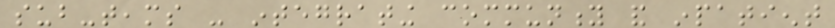sub-teams - integrating community and inpatient
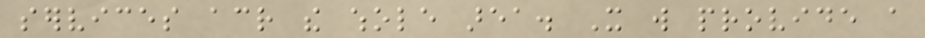services across the whole area. It will provide a
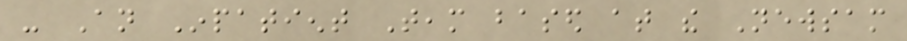- An Inpatient Team based at the Newsam
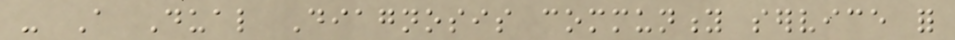- A Dual Diagnosis community service for
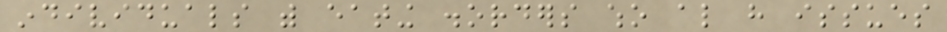individuals with eating disorders who also have issues
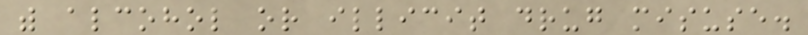with alcohol or illicit drug misuse.
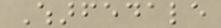Wharfedale
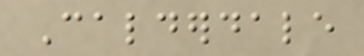Calderdale
